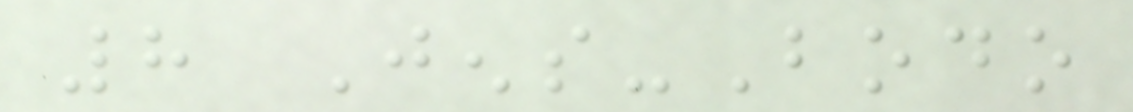8 Jens-Bodo
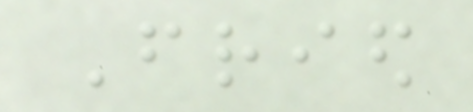Fried
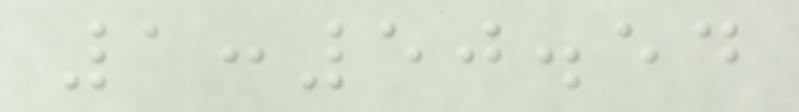1:50.54
